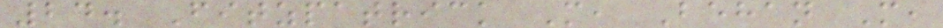24. Fitzpatrick M, Behan M,
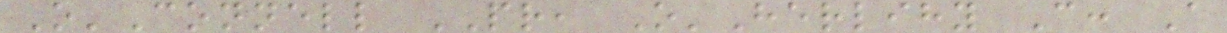O'Connell PR, O'Herlihy C: A
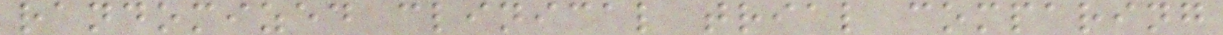randomized clinical trial comparing
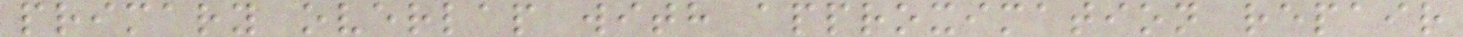primary overlap with approximation repair
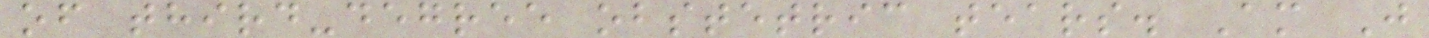of third-degree obstetric tears. Am J
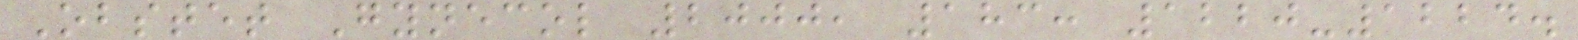Obstet Gynecol 2000, 183: 1220-1224.
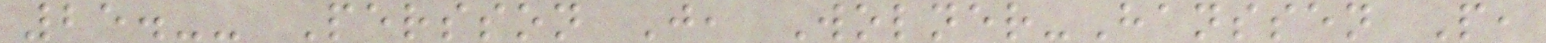25.-- Persson J, Wolner-Hanssen P,
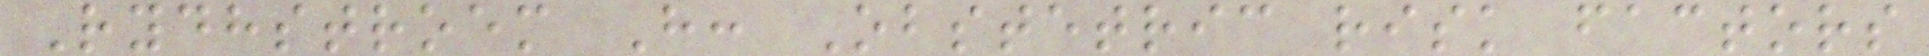Rydhstroem H: Obstetric risk factors
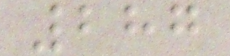287
